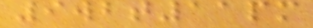9wbt11pm
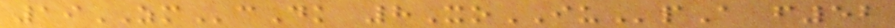19ZMcDk 8XoIUpA f52
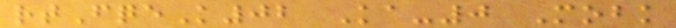rtFqeK02 Ka-0 Mobk
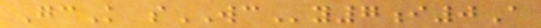GcK sWCy7i0A
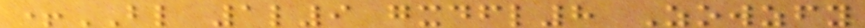+BL 1l9 gxdfl8 Zowzfy
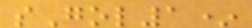sGol1*
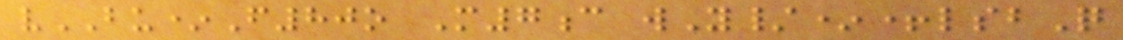vBU*F80o M7c wY/*+lsbQ
